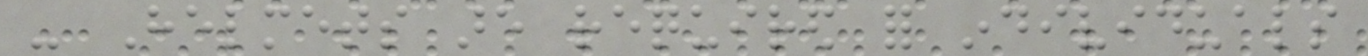- Helmets are required for individuals
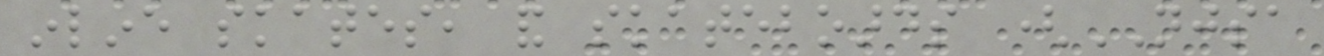inline skates, and skateboards (NJSA
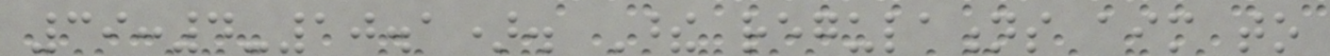39:4-10.1). These regulations aim to
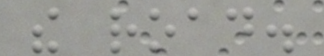the road.
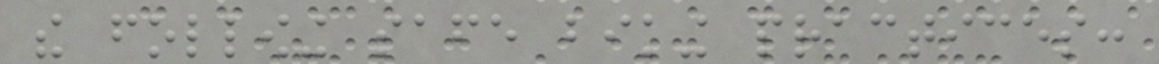the following safe biking practices:
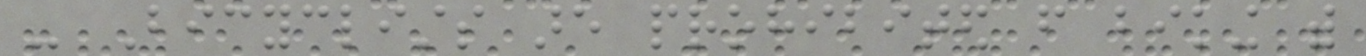- Bicyclists are prohibited from biking with
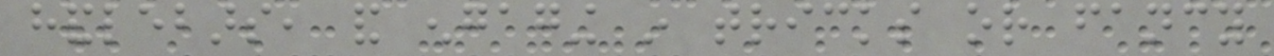handlebars, and engaging in tricks or fancy
